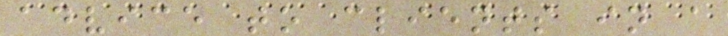advice to clients in a
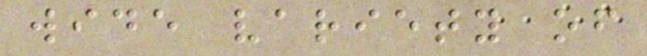wide variety of
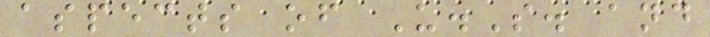aspects of U.S. and
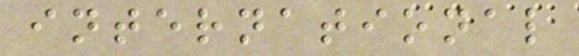international
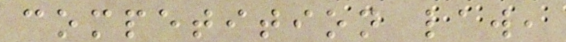competition law,
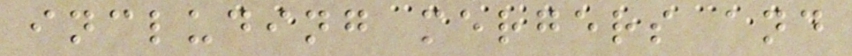including mergers and
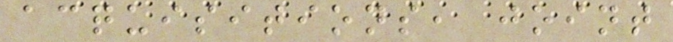acquisitions, joint
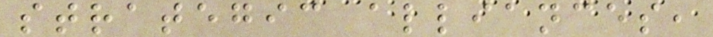strategic alliances,
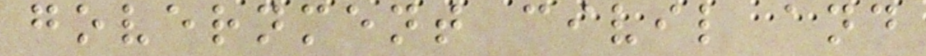government civil and
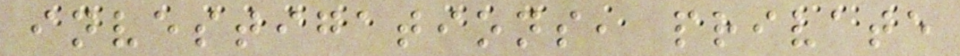investigations, private
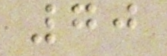70
